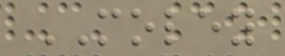MOLEY
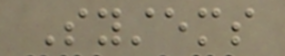Systems
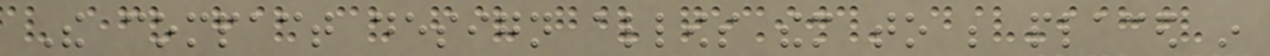The compact design allows them to be placed in
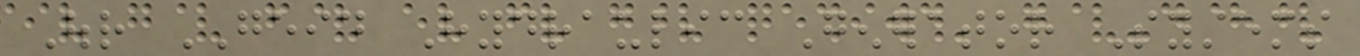Our GEID Hydraulic Generator Systems
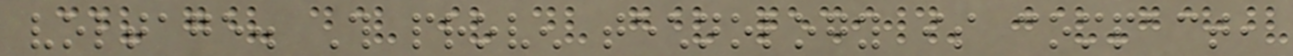voltage. This proven technology is compact,
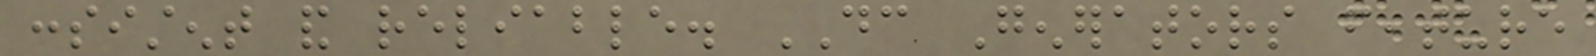consistent and reliable. DC Generators feature
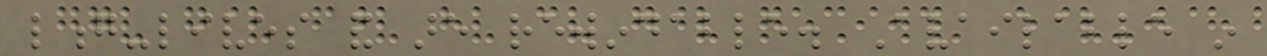long-lives and are rewindable. Available in
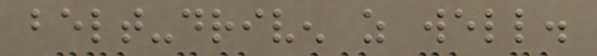belt-driven as well.
